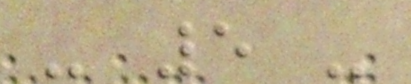- 5 -
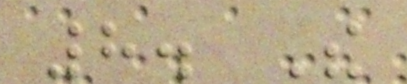8. The
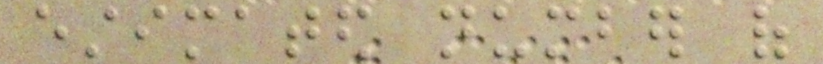estimated number of
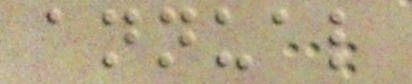annual
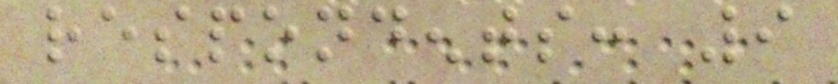respondents: 9
